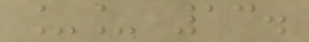__ 13.
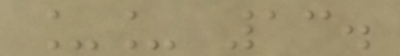__ 13.
